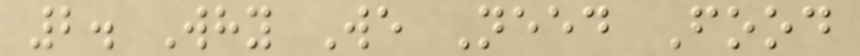2. Why We Need Food
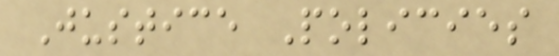Justice Policies
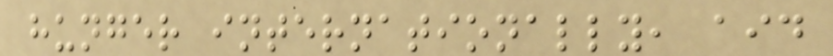hunger internationally, aid
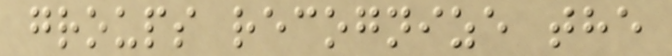groups recognize the
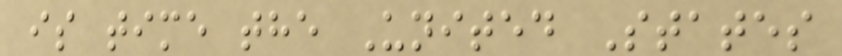is time the United States
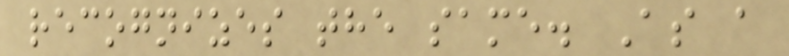recognizes the same. As a
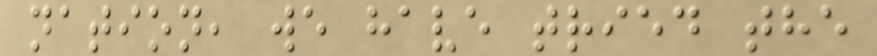nation, we have tried the
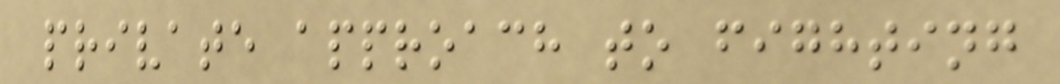private approach to fighting
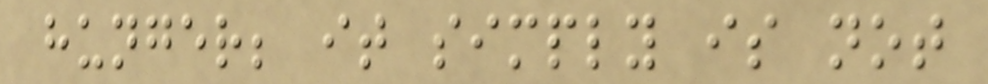hunger; it simply is not
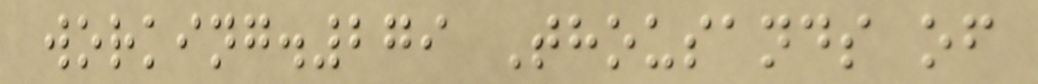working.279 Thousands of
